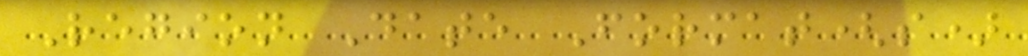Region Date Format(s)
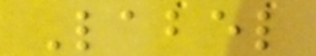Label
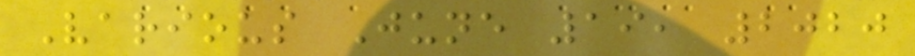Various June 19, 2020
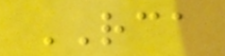RCA
